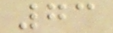73
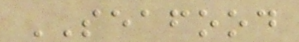SEAFOOD
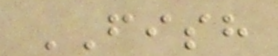FISH
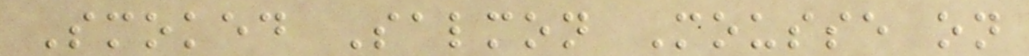Smoked Salmon Mousse on
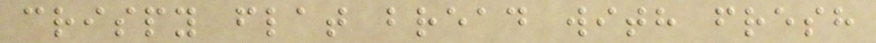crispy flat bread with fresh
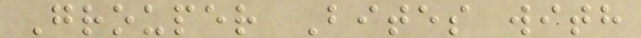Grouper Bites with
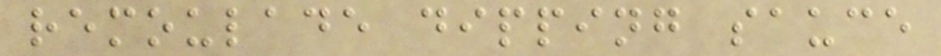remoulade dipping sauce
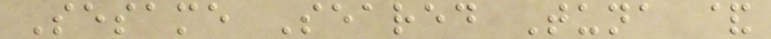Sesame Seared Tuna &
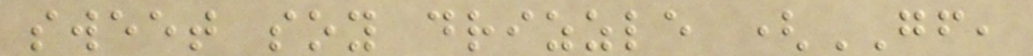sweet soy drizzle (GF,
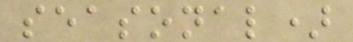seasonal)
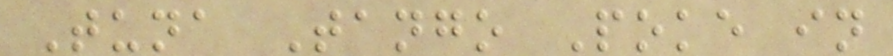Tuna Tango Poke in
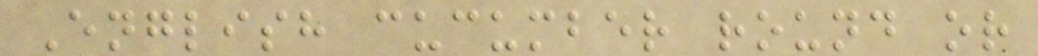English cucumber round or
